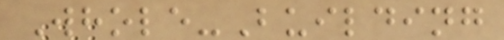Whole-Building
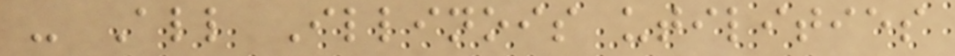- All Illinois utilities
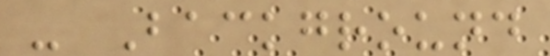- Background
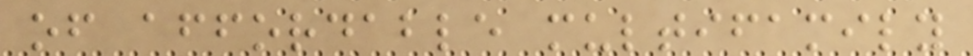of affordable multifamily
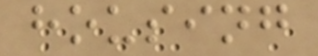housing
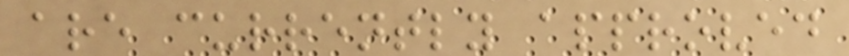are currently approved
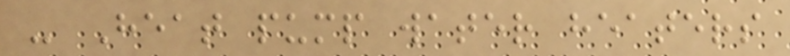- Heat pump water heaters
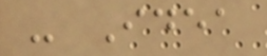- Idea
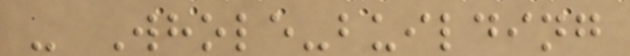- Whole-building
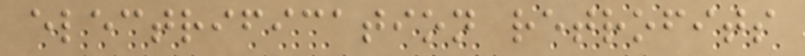electrification retrofits
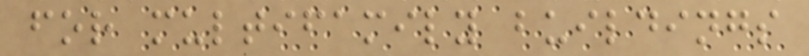for multifamily buildings
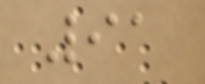91
